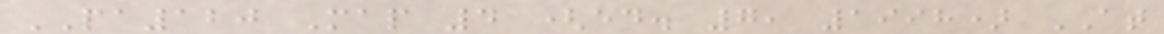PA120 Map 4 (ed. 7, 1998) AT
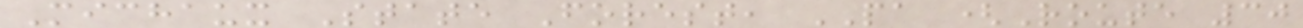Michaux State Forest, PA (Route 30
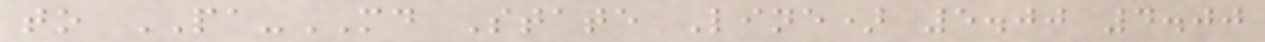to PA-MD State Line) 5.00 4.00
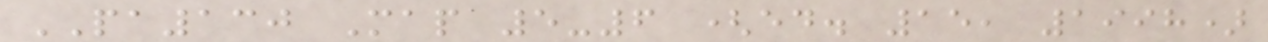PA130 Map 5-6 (ed. 15, 1998)
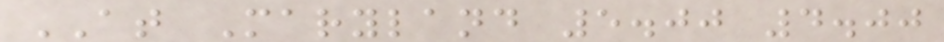AT Maryland 5.00 4.00
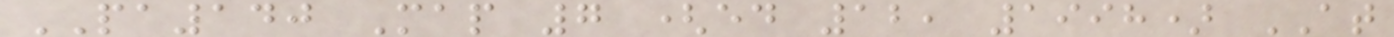PA140 Map 7 (ed 12, 1998) AT
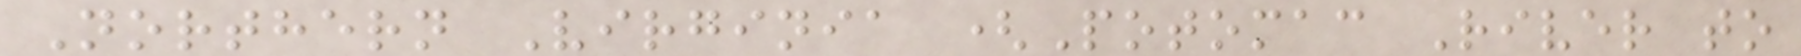Northern Virginia (Potomac River to
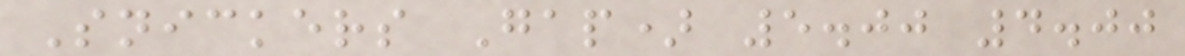Snickers Gap) 5.00 4.00
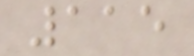115
